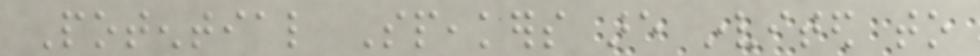Potential Speakers are invited to
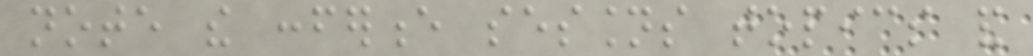note the conference sessions topics and
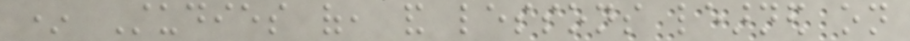* Studies of, and lessons learned on
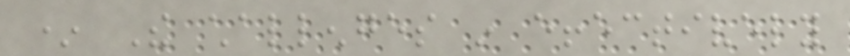* The challenges in effectively
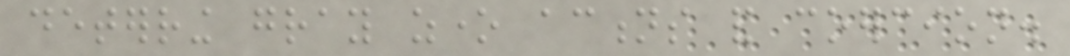deterring gray zone actions and coercion.
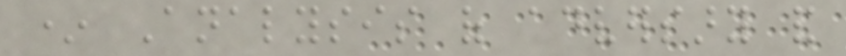* Analysis of adversary and
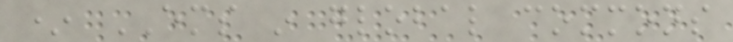* EMS in global commons
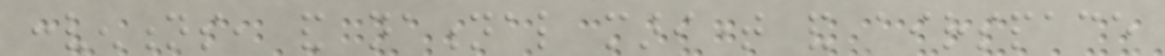conventions, and national maritime and airspace
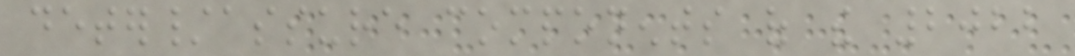deter/assure components of the 2022
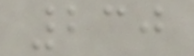230
